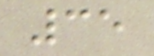35
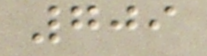709
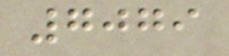7079
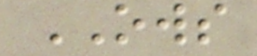OWS
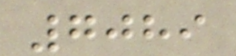7089
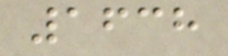1638
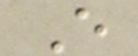E
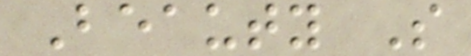Beauty S
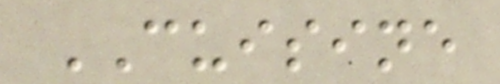CUISINE
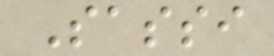Sassi
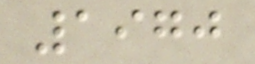1970
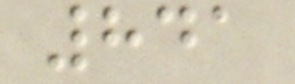841
